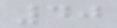40
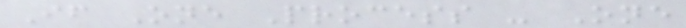If One Process - One
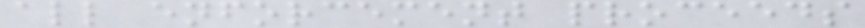all enforcement proceeds
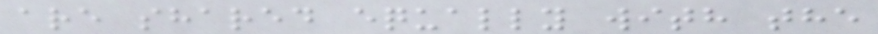are shared equally with the
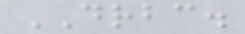DRBC.
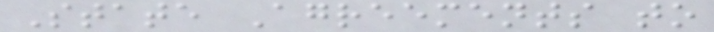State Agreements to
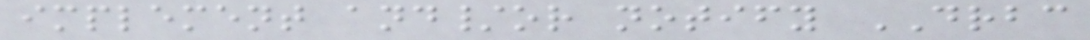implement and/or notify DRBC
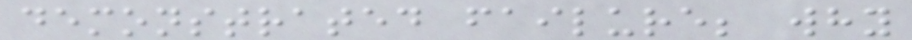demonstrated failure; why
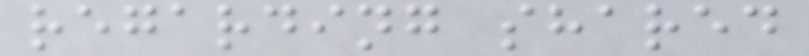regarding shared
